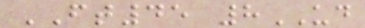FT45 8UD
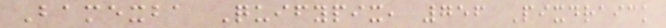Bamexba Quifypix, 756 Pixdraick
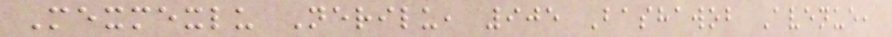Mexmexlu Nerilu, 905 Bashawob Avenue,
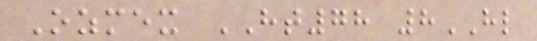Ozmex HT78 8HL
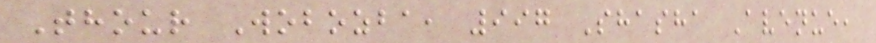Thour Wobozba, 997 Shasha Avenue,
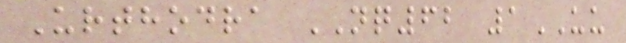Urthodra NQ62 1UU
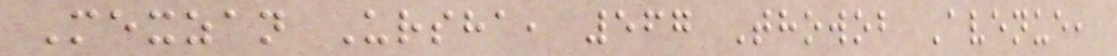Mexzan Ursha, 567 Thowob Avenue,
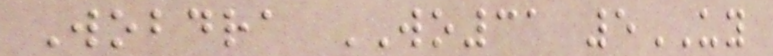Wobdra WO31 5UY
